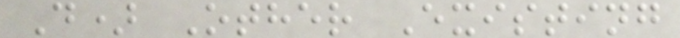D) Other Existing
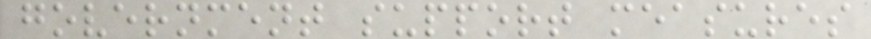government support measures
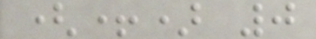(+) 0
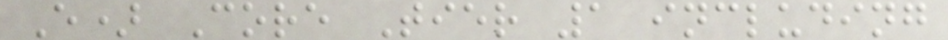E) Core Tier 1 including
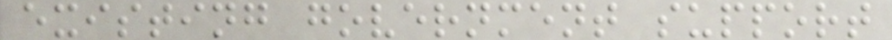existing government support
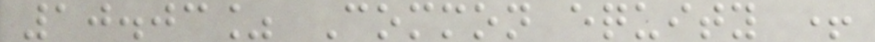10.03% Common equity +
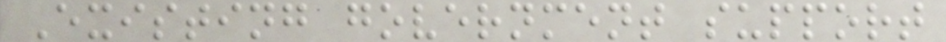Existing government support
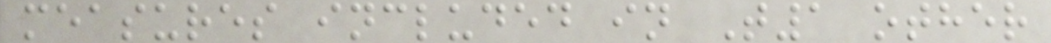measures included in T1 other
